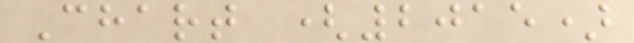Chart (2015)
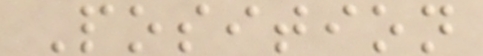Position
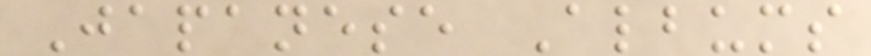Japanese Albums
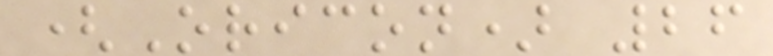(Oricon) 26
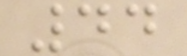44
